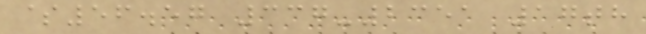$56.57 337-2351 17th
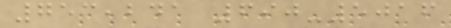753,241 690-5016
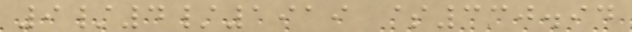9/4/1919 $330.94
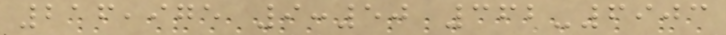216,975 9:50 362-6903
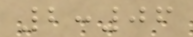2:06
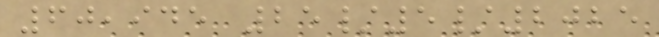60,945 25/5/2025
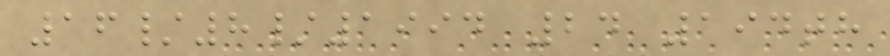16/8/1994 24 194th
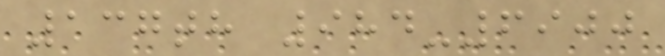137th 984-6900
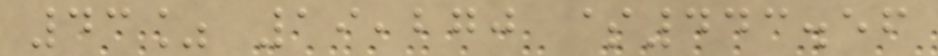43% 19,270 $443.56
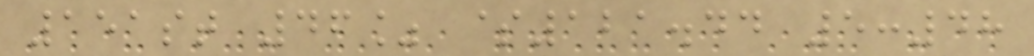151st 46% $121.44 5:48
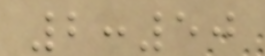2:50
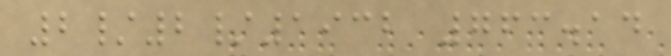2/2/1932 763.14
